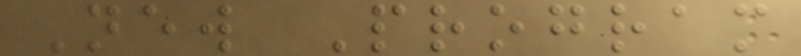New Program
